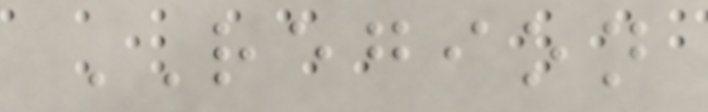REGION
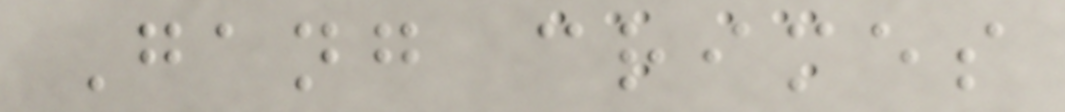Gang crimes
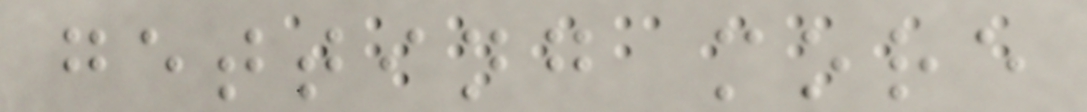getting more
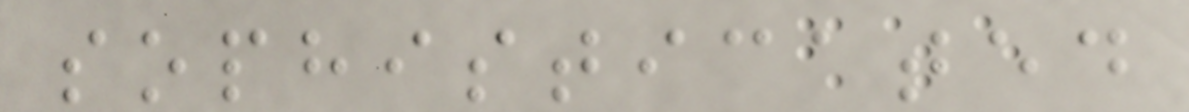sophisticated
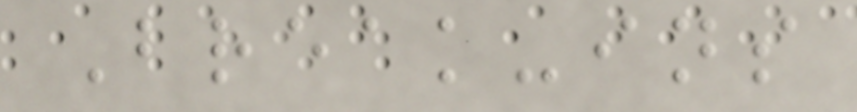Break-ins
